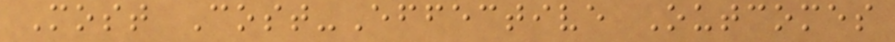Most Cost-Effective Outcomes
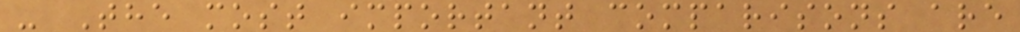- The most important comparisons are
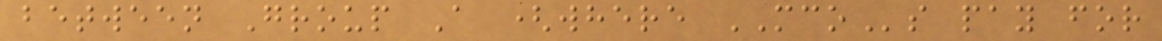between Group A (where MCOs pay for
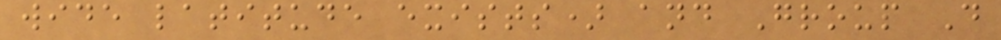wide latitude exists) and Group D
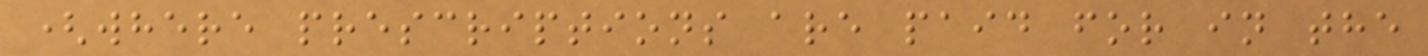(where prescriptions are paid for in the
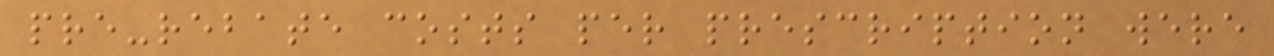pre-rebate costs per prescription were
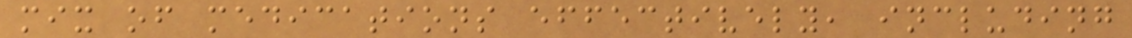mix of medications effectively, including
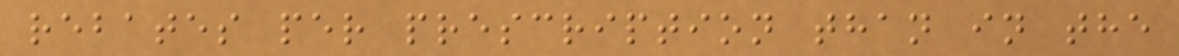rebates per prescription than in the
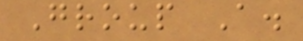Group A.
